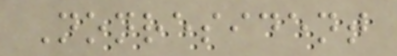Nonresident
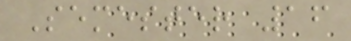Semester 16
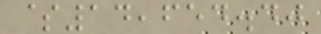$14,654.40
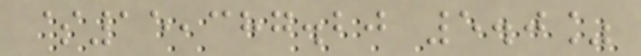$15,387.20 5.0%
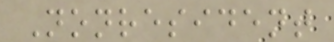Nonresident
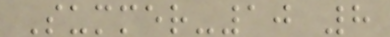Summer-10 8
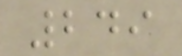249
